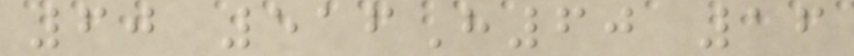60 516H60 16
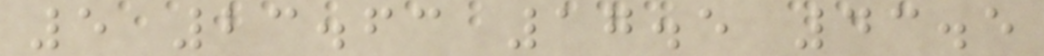5 23.63 17.5 43.5
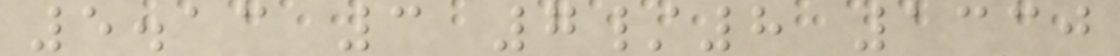5.13 3 7/8 1330
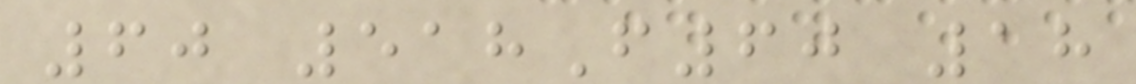60 518F60 18
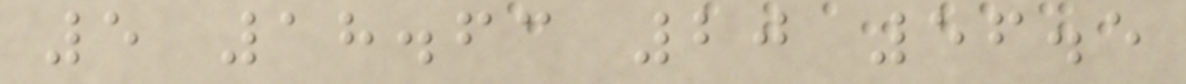5 18.63 20 56.5
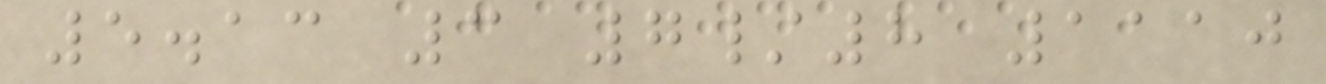5.13 3 7/8 1110
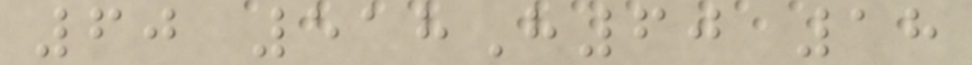60 518H60 18
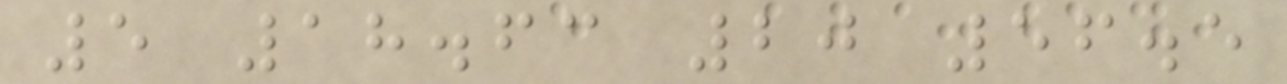5 18.63 20 56.5
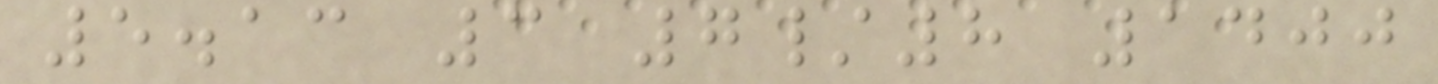5.13 3 7/8 1400
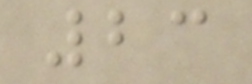23
